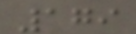179
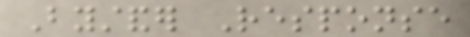Bystander Response
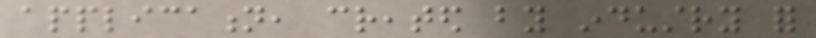application, created by industry for
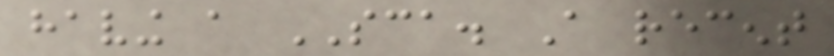having a SCA. A recent
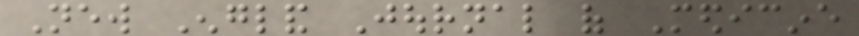New England Journal of Medicine
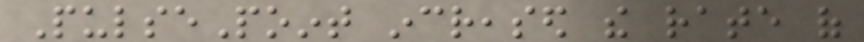PulsePoint increased the rate of
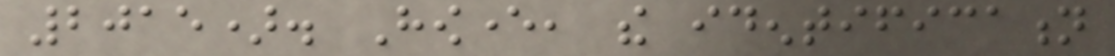2015). However, the identification
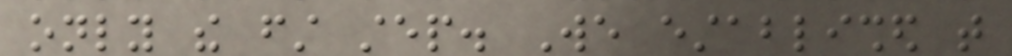only the first step. We established that
